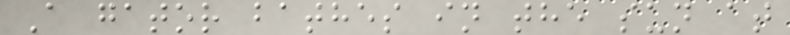A gator bathes in the sun at
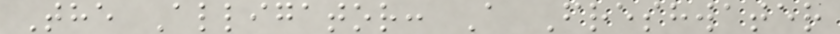The Alligator: A Freshwater
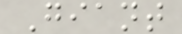Giant
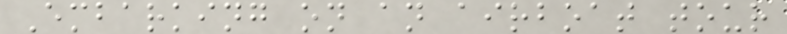Embarking on an airboat tour
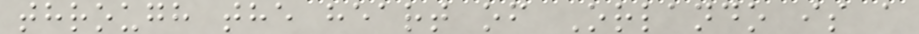through the heart of Orlando is a
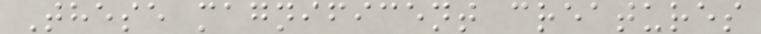These magnificent creatures
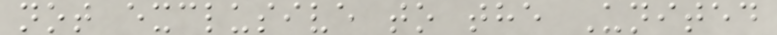not exclusive to the United
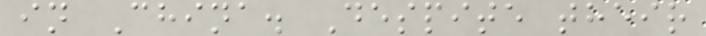in China. Despite their
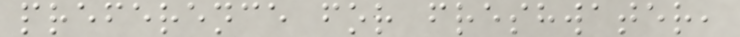preference for freshwater,
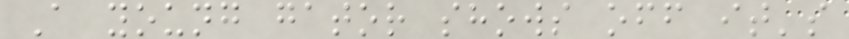A young gator shows off it's
